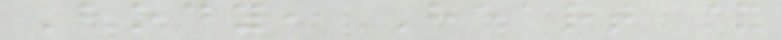Body, Heart &
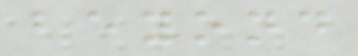beyond
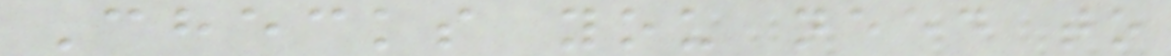Checks you need to
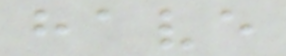have
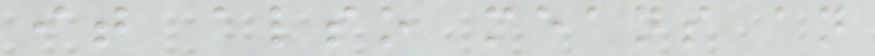it also means an
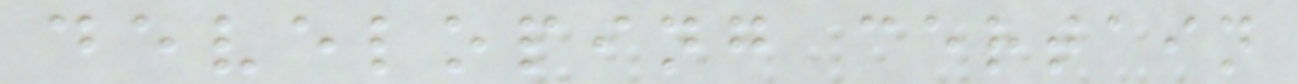developing certain
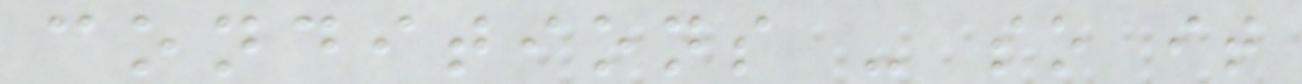conditions - so it
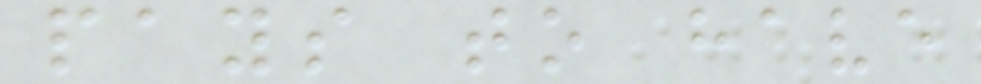pays to have
